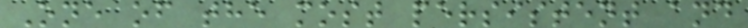One of the most persistent and
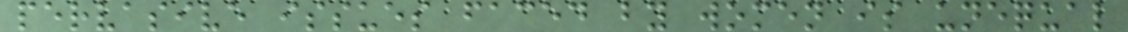pervasive issues faced by women is unequal
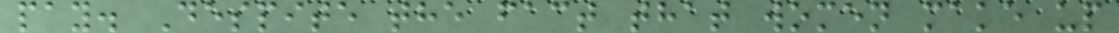pay. Despite the fact that women make up
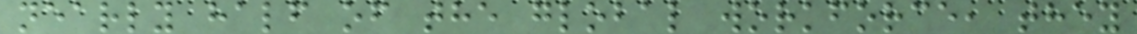nearly half of the global workforce, they
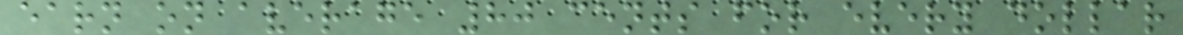earn on average 80 cents for every dollar
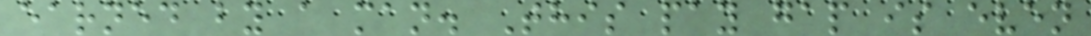earned by a man. This pay gap is even
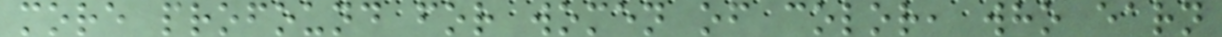more profound for women of color, who earn
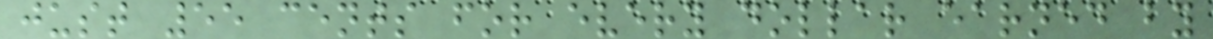just 55 cents for every dollar earned by
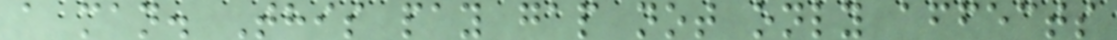a man. This pay gap not only affects
